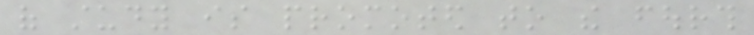of study is promoted to the fourth
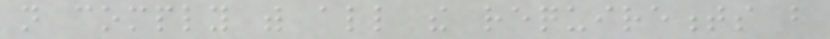not comply with all the requirements but
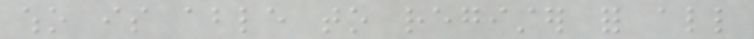who is able to register for all
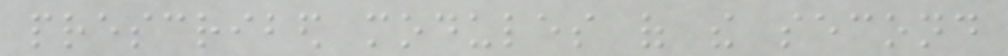prescribed modules of the second
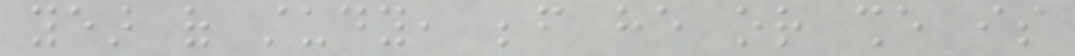year of study, before he or she is
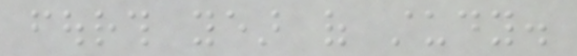fourth year of study.
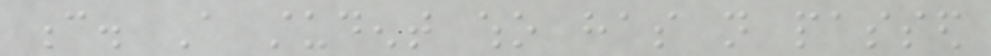c. A student who has not passed
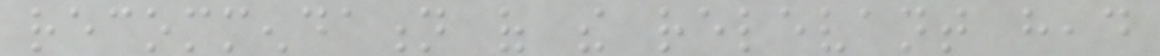recommendation of the relevant head
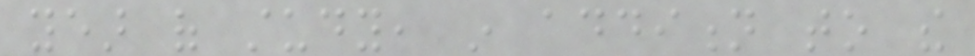year of study, in addition to the
